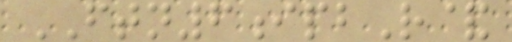FTN6ipbR&
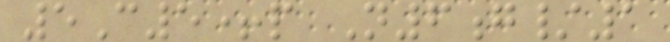5C5+p N6g/1
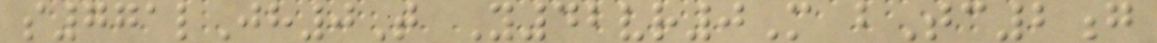s771lJh0T Y42vr0M bTc2g
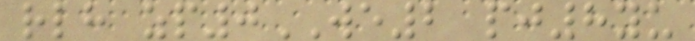rlh zp0WE2 pj8yu
